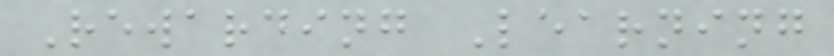Rewarding Learning
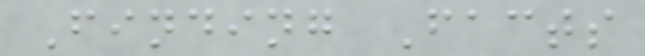Finding Facts
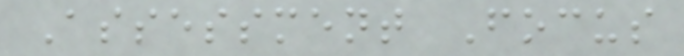Assessment Focus
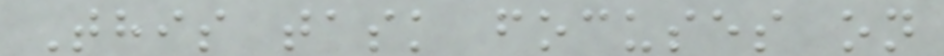This task focuses on
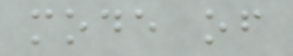mode of
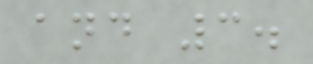and 3.
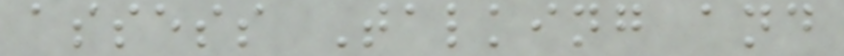assess Talking and
